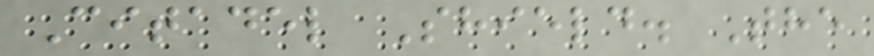Citadel Shield. The
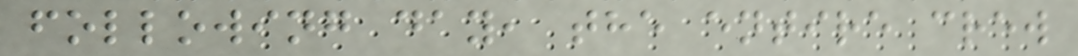following day, the entire crew
